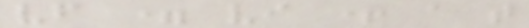vf = vi + a t
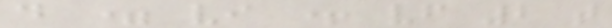d = vi + vf 2 t
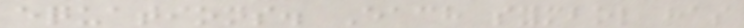equations. Each symbol has
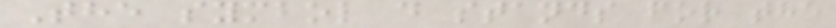The symbol d stands for the
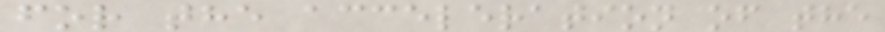for the acceleration of the
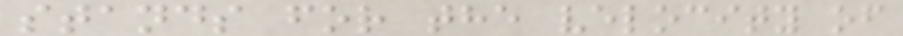stands for the velocity of
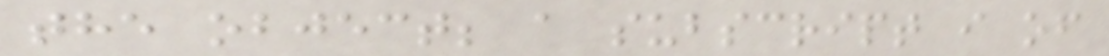the object; a subscript i of
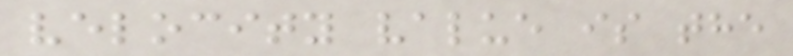velocity value is the
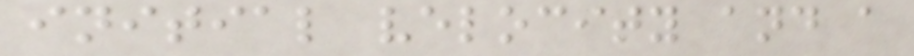initial velocity and a
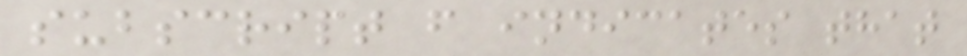subscript f indicates that
